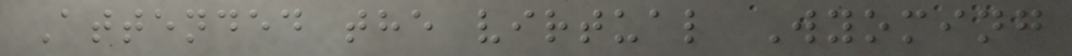Attended the virtual Wyoming
